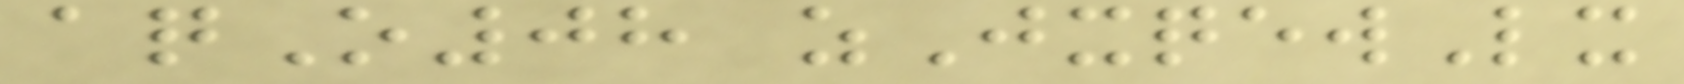aqO08 zJxqewLx
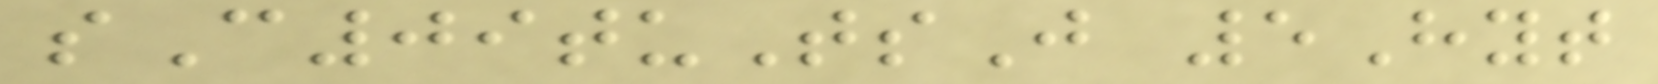sC09tuTsJ 5Hyt
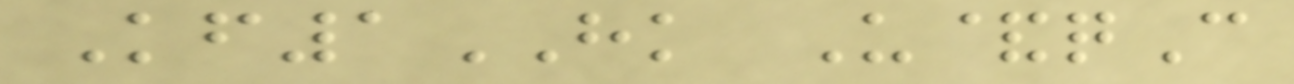Kf1HK U&qC
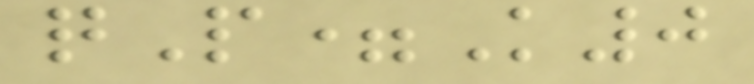qP=K0
